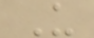U
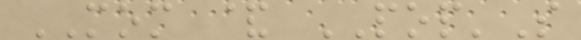MOM & POP'S
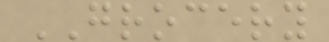GROCERY
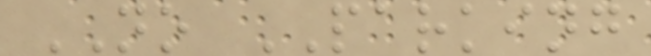NO PARKING
